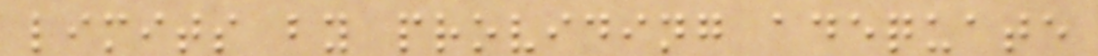limits by providing adequate
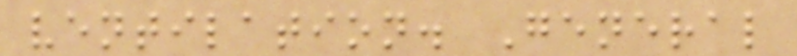ventilation. General
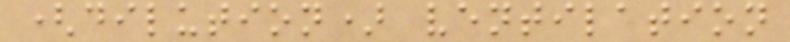(dilution) ventilation
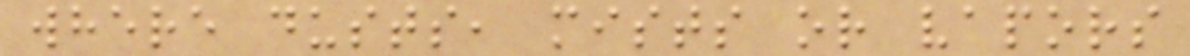where dusts, mists or vapors
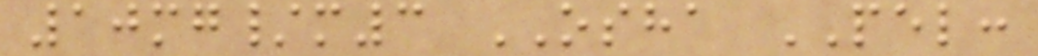10mg/m3 OSHA PEL:
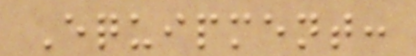Equipment:
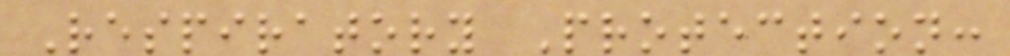Respiratory Protection:
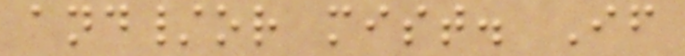and/or mist. If
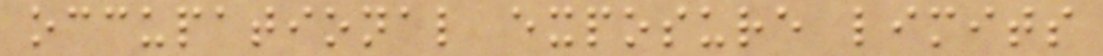occupational exposure limits
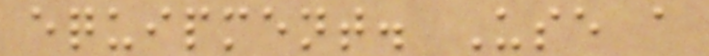equipment. Use a
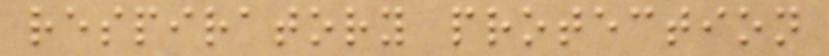respiratory protection
